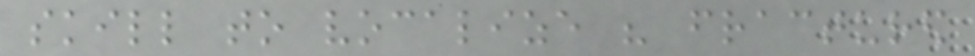skill to vocalize his fractured
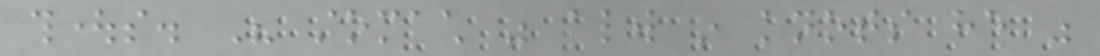thoughts. His stomach was always in knots he was
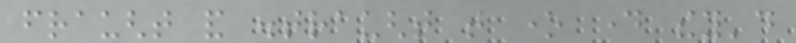fraught and distraught that one day they'd
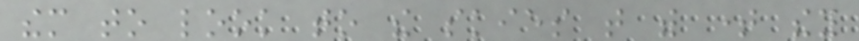them to look to the skies that with time they
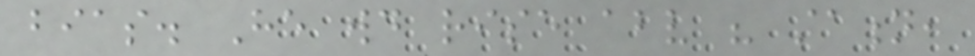bias. He would rise above his station,
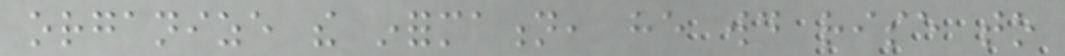organize the information, he would rise to
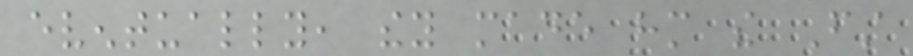eventually, they made him the First
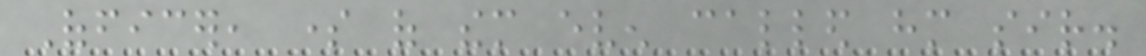Officer, some of them even called him sir.
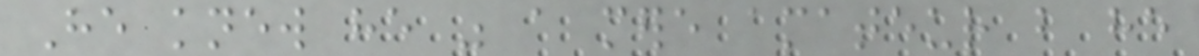He knew he was a mere amateur but he
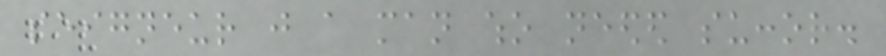seigneur just a man who needed succor.
